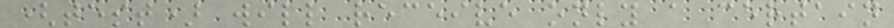(test) will receive only a certain
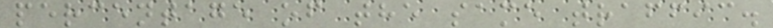percentage of the same traffic.
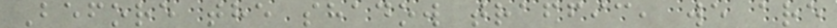Before the shadow traffic, we are
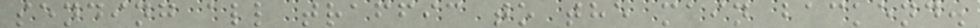sending all traffic to the main backend.
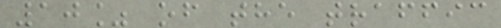10% of the traffic
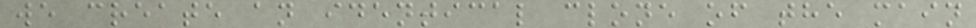we create an identical clone of the main
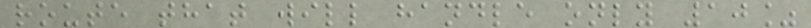route that will handle only 10%
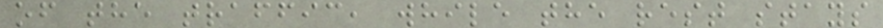of the traffic, while the rest stays
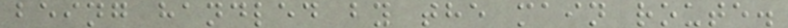being handled by the main route.
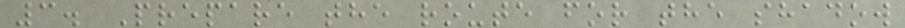3. Prepare the route for the shadow
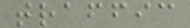traffic
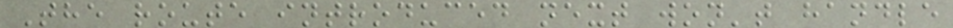The route introduced next won't handle
